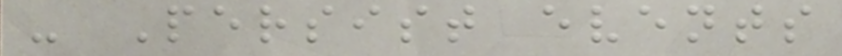- Persist events
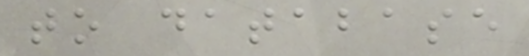to database
